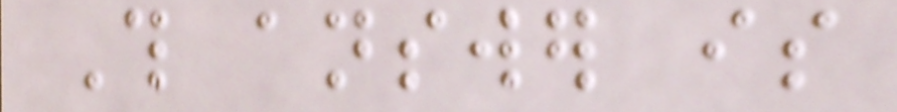This answer is
